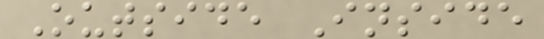Outside Inside
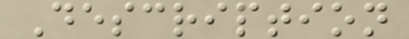Description
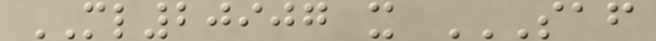ML20907 x SAF
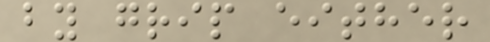by grip either
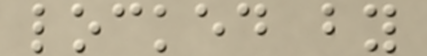locked by
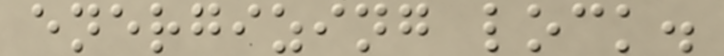energizing lock.
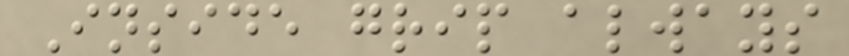Inside grip always
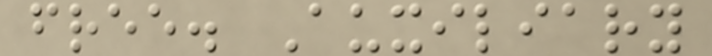free. Auxiliary
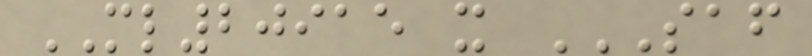ML20915 x SAF
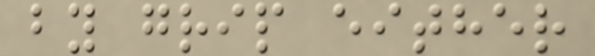by grip either
